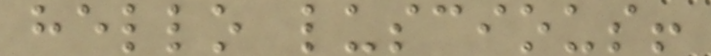hello luscious!
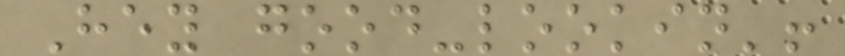Hey good-lookin'!
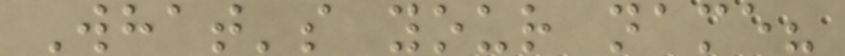What's your name?
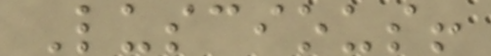Luscious!
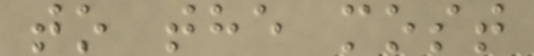to the most
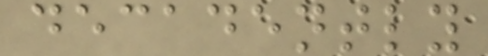decadently
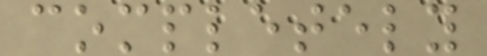completely
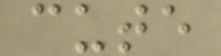cute
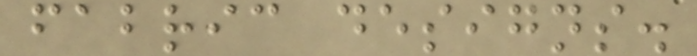fabric designs.
